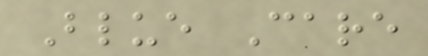Blue Care
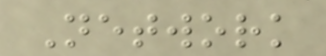Network
